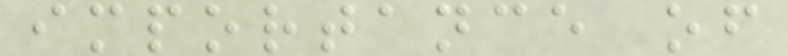importance of
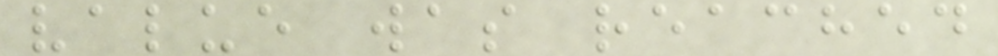value was reached
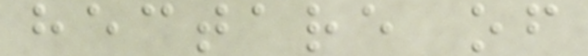hectare of
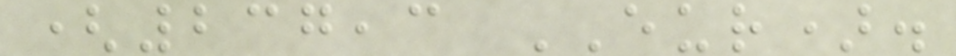(237,3 EUR).
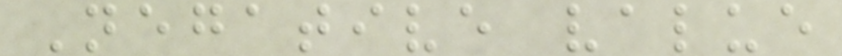Negative value
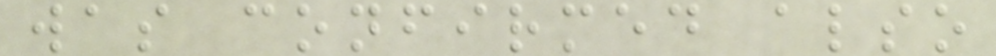was confirmed also
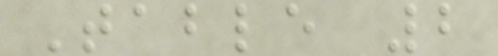Table 2
